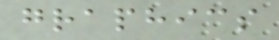graphics
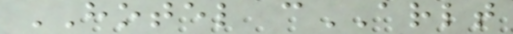HOTEL cARLT
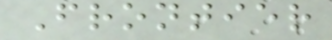Frontier
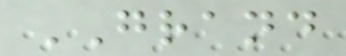GRAND
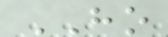HO
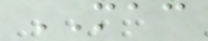MAC
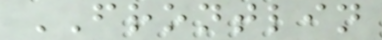FRONTLIN
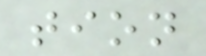tion
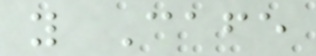y Cafe
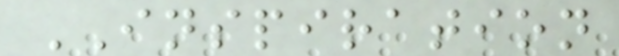INSPIRATION
